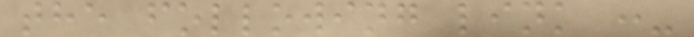the following link :-
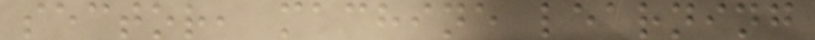sector, machine learning
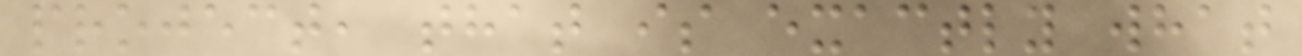project, that is exactly what
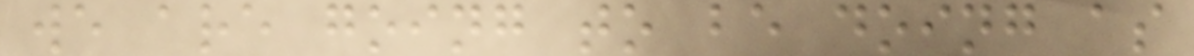we are going to be doing as
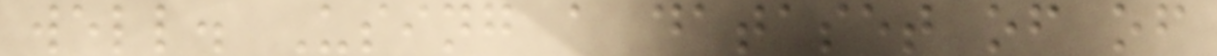well. Using a dataset of of
